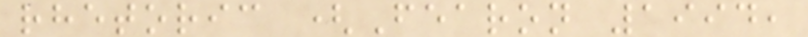rhetoric (Fearon 1994,
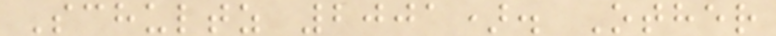Schultz 2001). Other
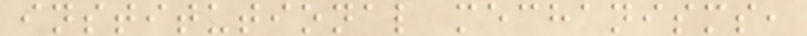institutional mechanisms,
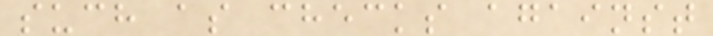such as checks against
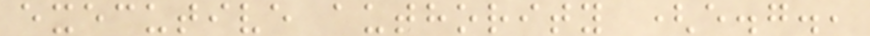executive authority (e.g.,
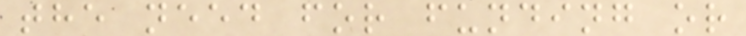the need for funding or
